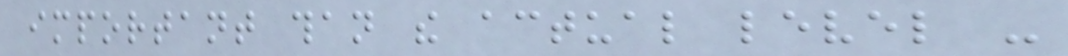important than the actual level -
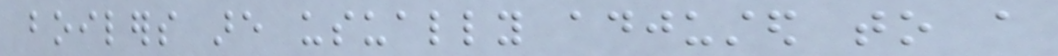boilers are usually adjusted to a
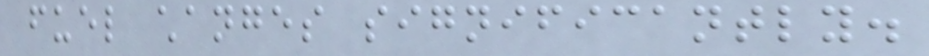fuel changes significantly.
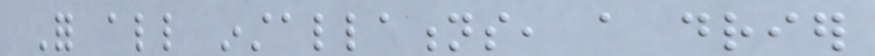For all installations, a drier
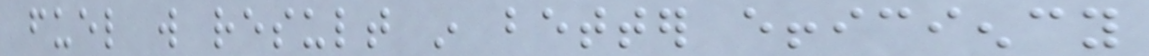fuel will result in better efficiency
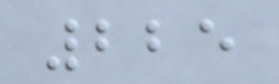225
